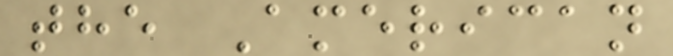the American
